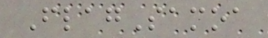FlagSamoa
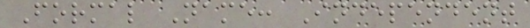Formal Name: Independent
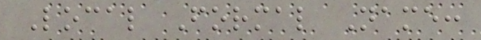Local Formal Name:
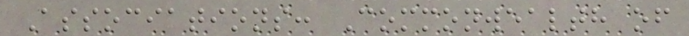Associations: Commonwealth of
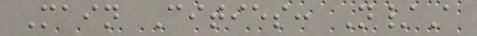Main Cities: N/A
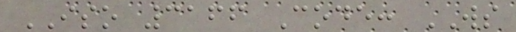ISO 3166 Code: WS
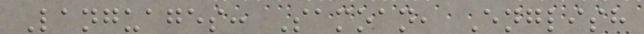Languages: Samoan, English
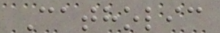Catholic
